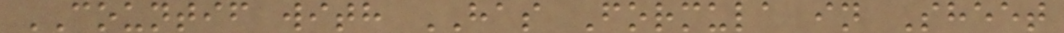COUNTIF with HAS Formula in Sheet
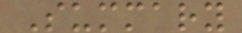Summary
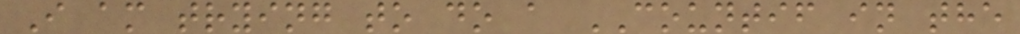I am trying to do a COUNTIF in the
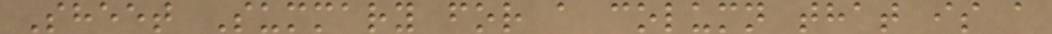Sheet Summary for a column that is a
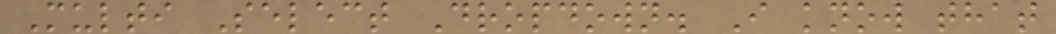Multi Select Dropdown. I know that
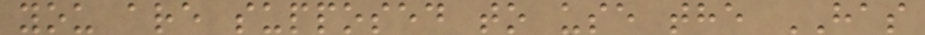you are supposed to use the HAS
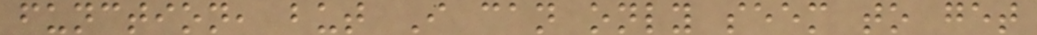function, but I can only seem to get
